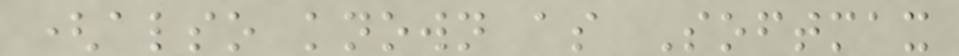(also known as Softmax
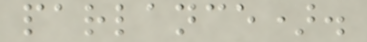parlance).
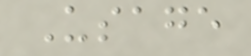Usage
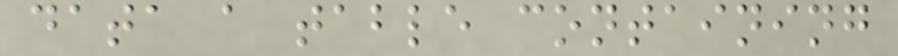data a table containing
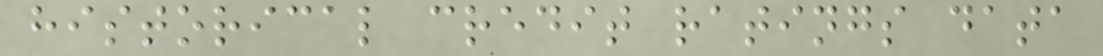historical credit ratings data
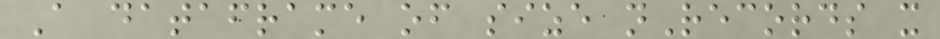A dataframe of size nRecords x
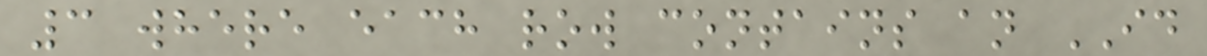3 where each row contains an ID
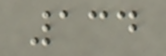134
